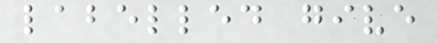labelled give
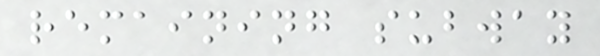remaining subway
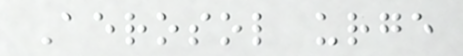Aerosol urge
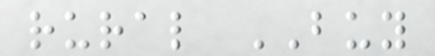rural BUY
